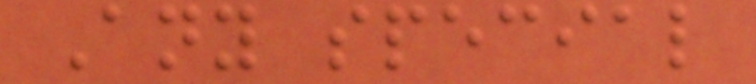Any special
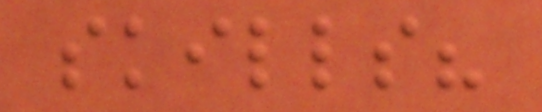skills?
